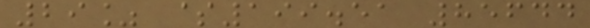29% $199.51 85644
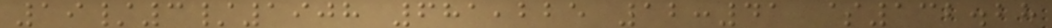19/3/1908 681,225 12:41 $132.28
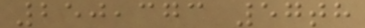250,373 57th
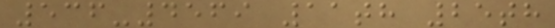536-4569 11th 25th
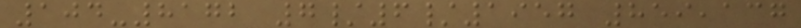104-8172 7/6/1957 859,137
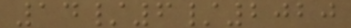14/6/2020
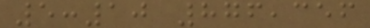5:10 876,356
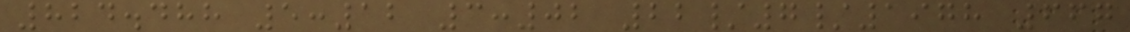824.488 5:12 3:02 22/7/1978 667
